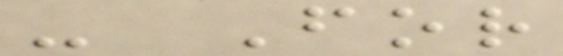- For
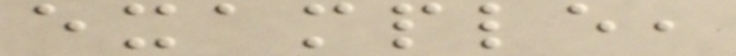example,
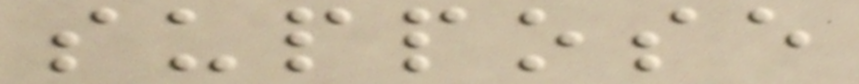suppose
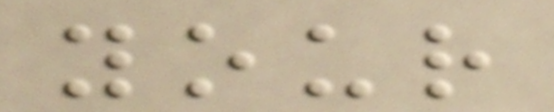your
